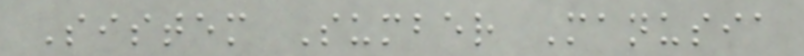Sistem Sumber Manusia
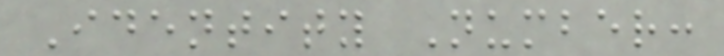Identity Number:
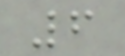6
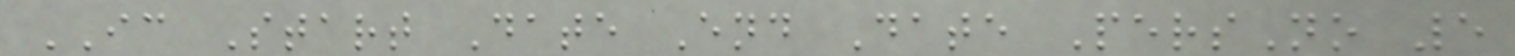IC Start Date End Date PersNo 5
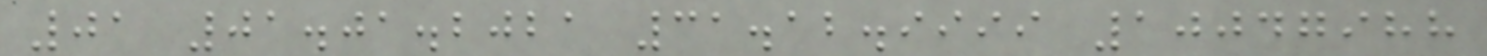01 01.01.2021 31.12.9999 10047988
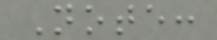Note:
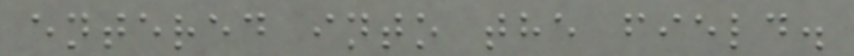entered into the field.
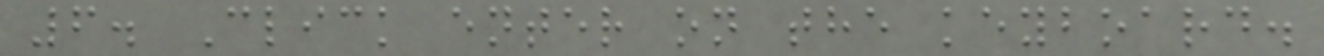6. Click enter on the keyboard.
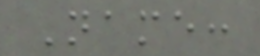Name:
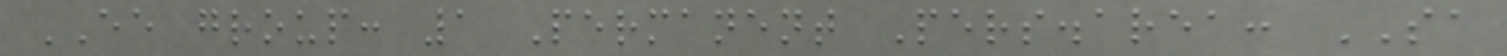EE group: 1 Permanent Pers.area: SA
